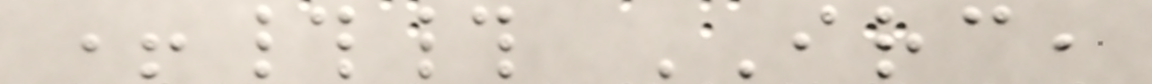+## IRC,
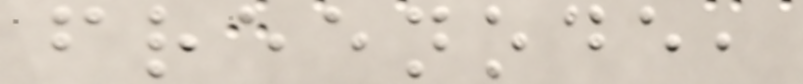freenode,
